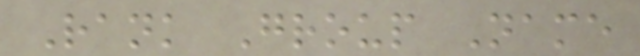Rank Group Name
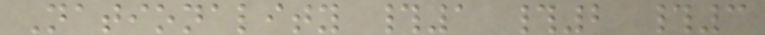Nationality #1 #2 #3
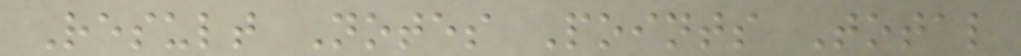Result Notes Points Total
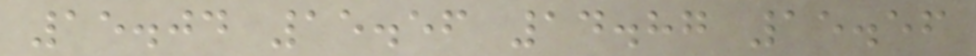15.04 15.56 14.87 15.56
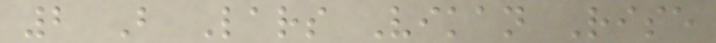2 B Lars Vikan Rise
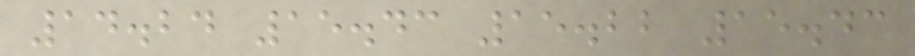14.24 15.43 15.22 15.43
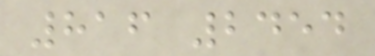816 2454
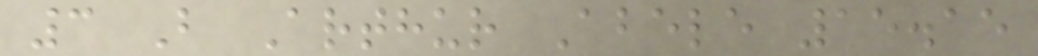3 B Arthur Abele 15.15
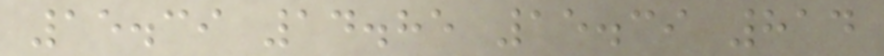15.39 14.85 15.39 814
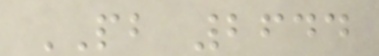PB 2644
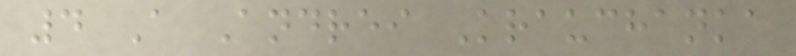4 A Andrei Krauchanka
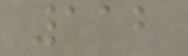112
